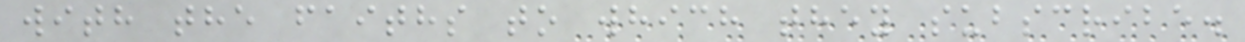with the faiths to which they subscribe.
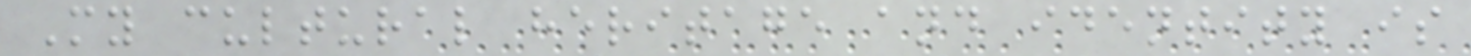My cultural heritage and identity is
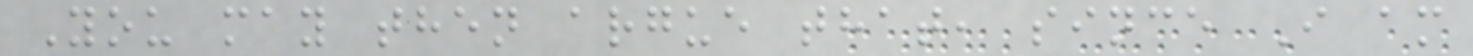You may then argue that, since I am
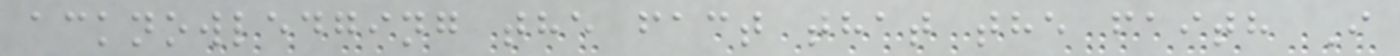acknowledging the fact that the faith I
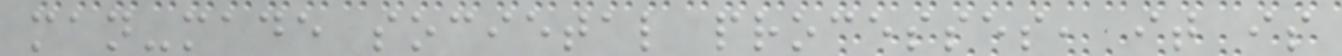man-made societal processes, it is
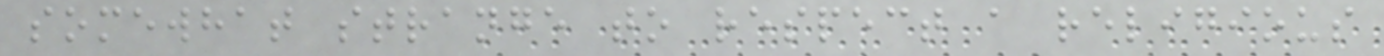somewhat strange to respect a religious
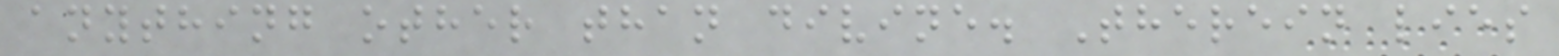anything other than divine. Therein lies
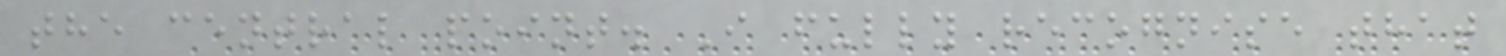the central point. I fully recognise that
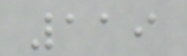119
